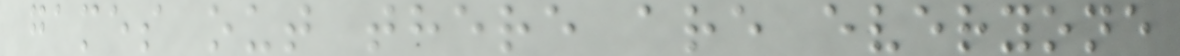games out there are everyone
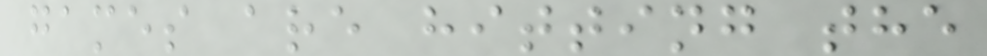games are hitting the
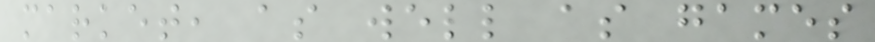market, as well as games
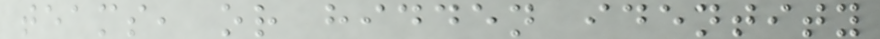teams, or hidden identity
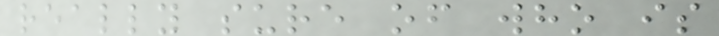really sure of who is
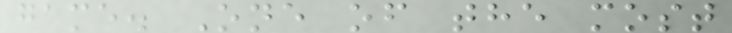game. One of the most
